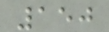150
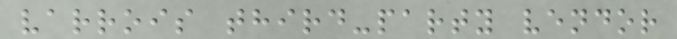varrois third-party vendor
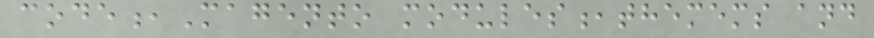code,Magento modules,themems and
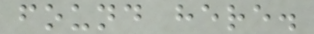found here.
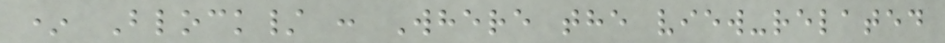* Block/ : Where the view-related
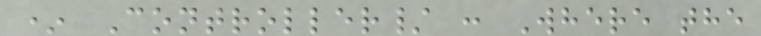* Controller/ : Where the
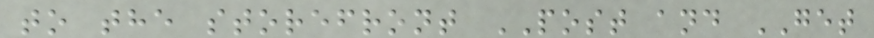to the storefront POST and GET
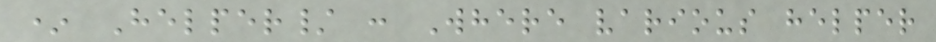* Helper/ : Where various helper
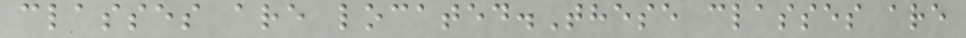classes are located.These classes are
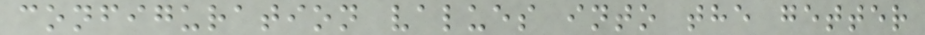configuration values into the getter
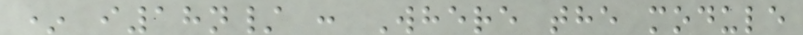* i18n/ : Where the module
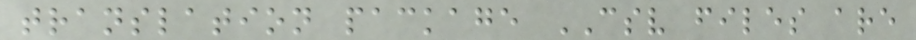translation package CSV files are
